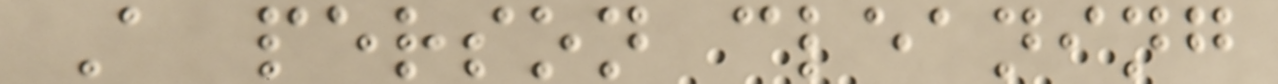A person cleaning
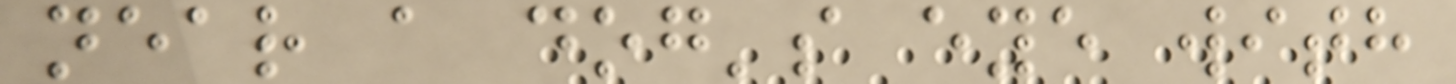near a dog's eye with
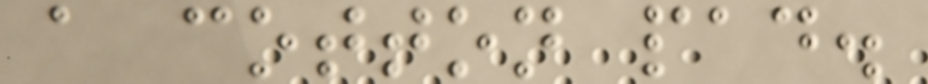a cotton pad.
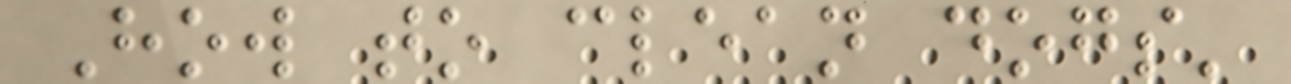How to clean dogs'
